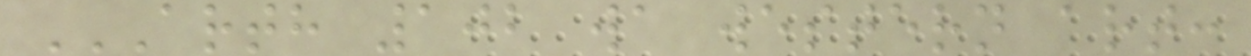ARTH 102 WA WESTERN ART:
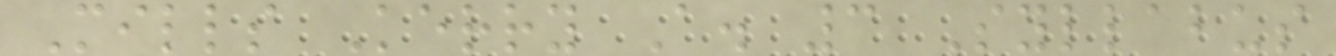Mills Kerry A. 3 Syllabus
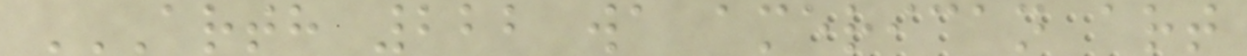ARTH 222 WA AMERICAN ART
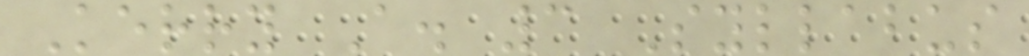Kerry A. 3 Syllabus
